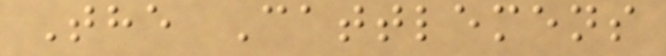The Cattlemens
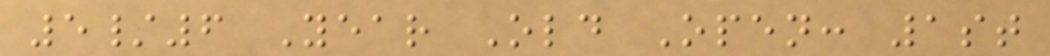5/6 Year Old Open: 1st
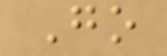Go
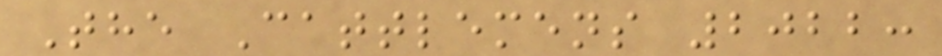The Cattlemens 2022:
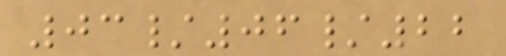03/06/22
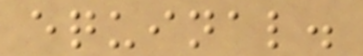equinal.
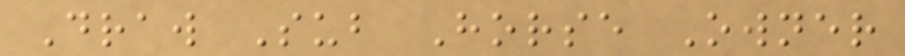Draw Sub Horse Owner
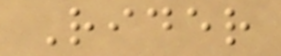Rider
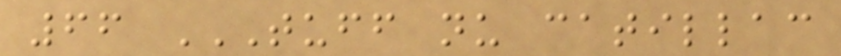66 TUFF NU CATILLAC
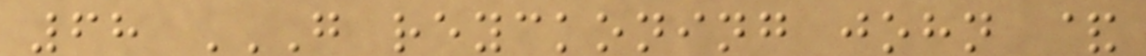68 G REYCKONING JOHN &
